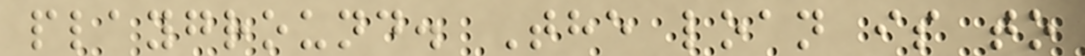playground. The loan is to
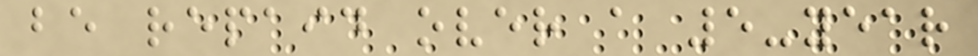be repaid over a 5-year
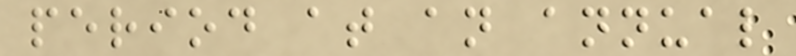period at an annual
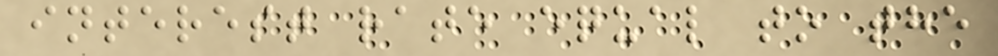interest rate equal to the
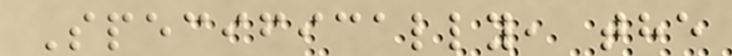Specifically, the
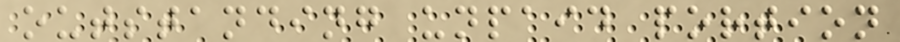outstanding unpaid portion
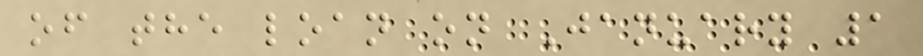of the loan on January 1
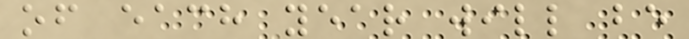of each year will be
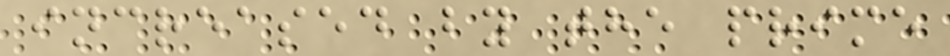increased by the prime
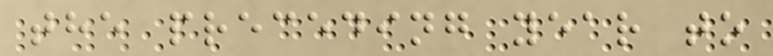the preceding year to
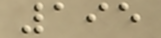195
